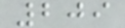209
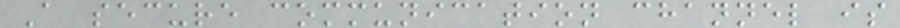A secure communication channel is
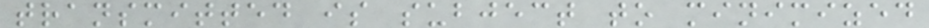transmitted is subject to minimized
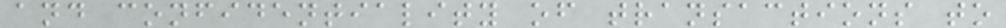and confidentiality of transactions to
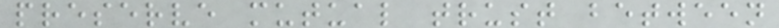preserve mutual trust between
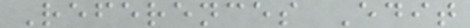References Edit
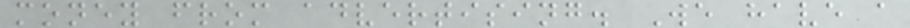money from advertising. We have a
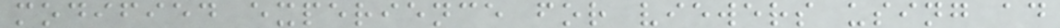modified experience for viewers using ad
